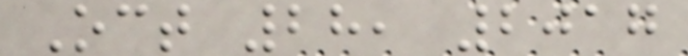Oct 28, 2017
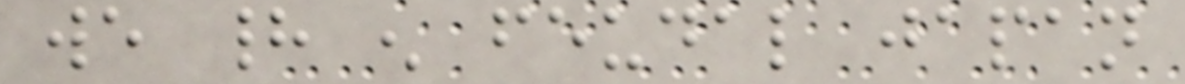we had enough feudal japan
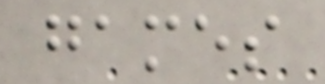games
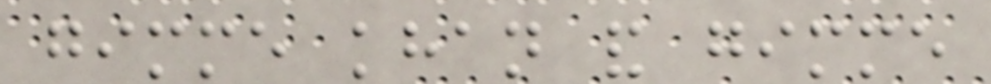gimme khan and gimme
